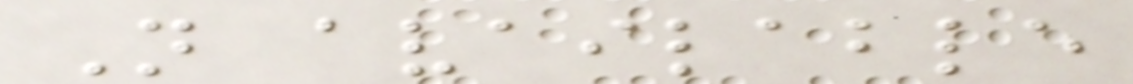Not available
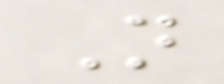Not
